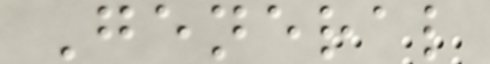General
